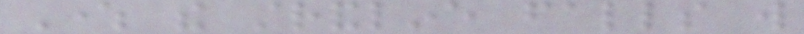Where the strandline falls will
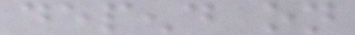depend on
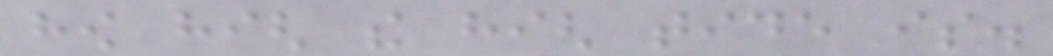how high the high tide is.
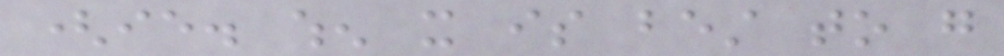(ie. when it is best to go
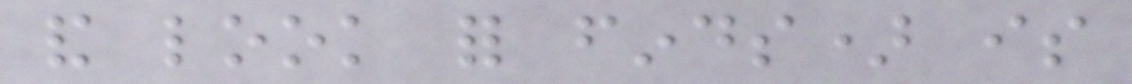and look for finds) is
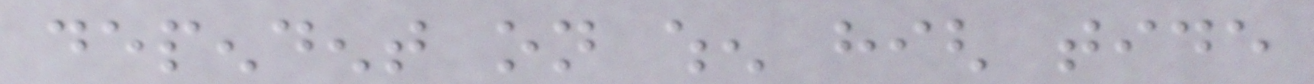dependent on when high tide
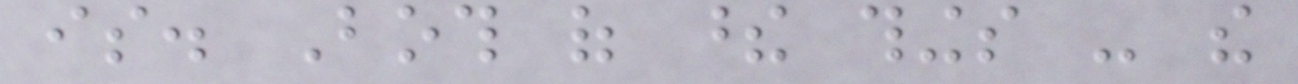is. Both of these things - the
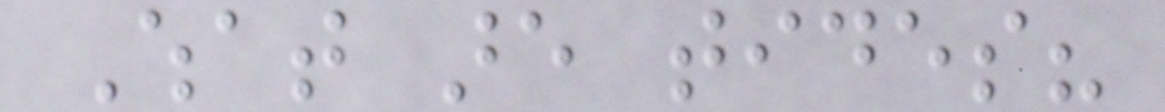What are tides?
